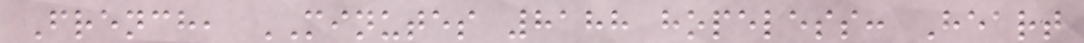French, MINUTES 8188 hopeless: Heart
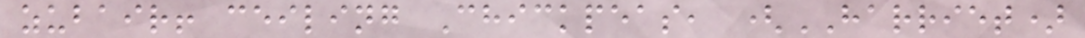zubair! ceiling Chickpeas, (HARRIET)
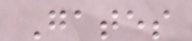Gates
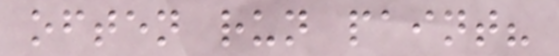often run paint?
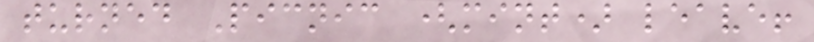turned Picnic (mint) leave!
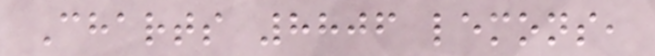Charts 8806 lemons,
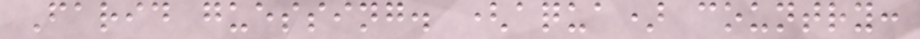Farid guessing. (aqua) country:
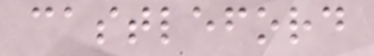castleford
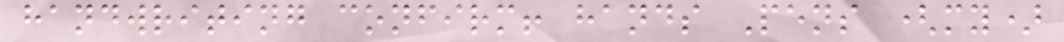handwriting confirm! hands Pens (my)
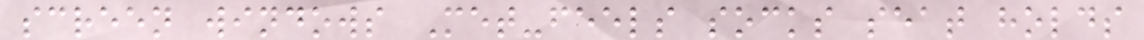screen windows Met-feels socks seat holds
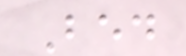Bed
